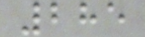285
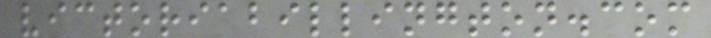victoriabillington.com
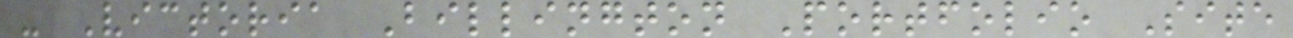- Victoria Billington Portfolio Site
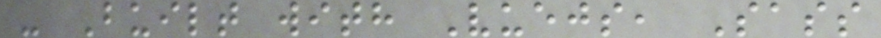- Built with Vuejs, Sass
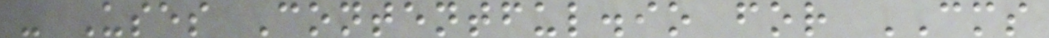- Uses Contentful.io for CMS
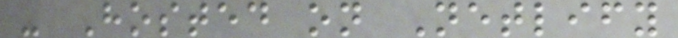- Hosted on Netlify
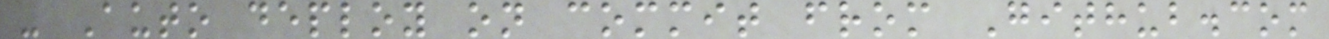- Auto deploy on commit from Github.com
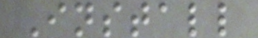Install
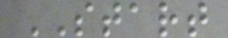START
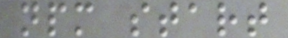npm start
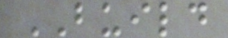BUILD
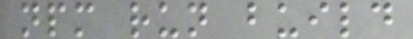npm run build
